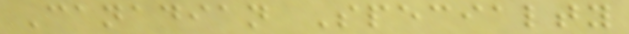Canadian Specialty
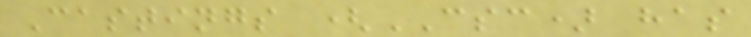Castings (CSC) has
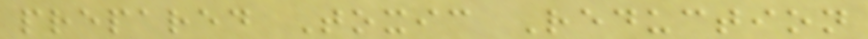prepared Toxic Reduction
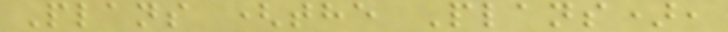Plans (the Plans),
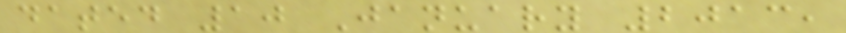dated 10 January 2013,
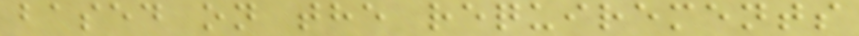based on the requirements
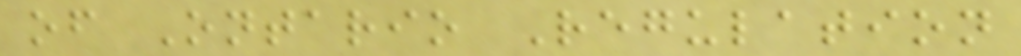of Ontario Regulation
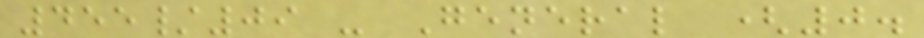455/09 - General (0.
